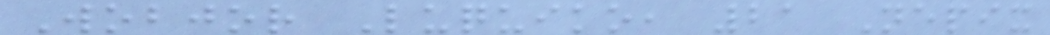Wobjor Luquiko, 21 Nepix
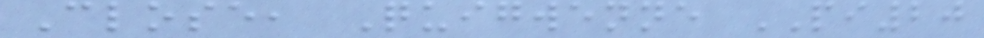Close, Quigwenne PI20
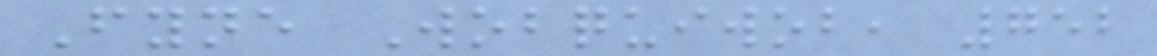Fyne Wobquiwob, 752
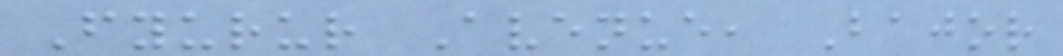Fyurur Avenue, Bajor
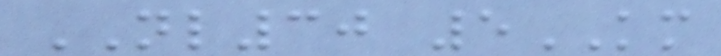NL30 5KM
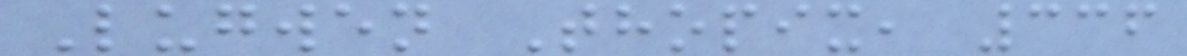Lugwen Thopix, 336
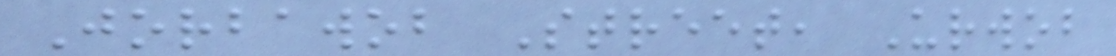Jorbawob Street, Urwob
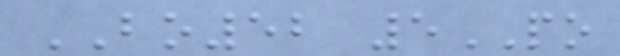BO52 5PO
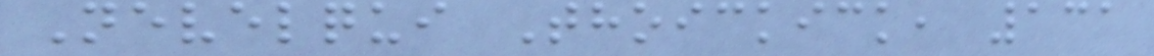Nevelqui Thoickick, 131
